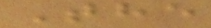The
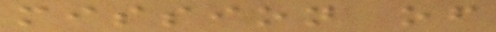mission of
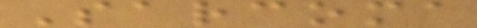Sarcoma
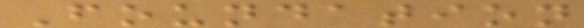Foundation
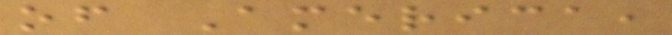of America,
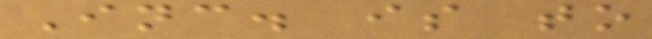Inc. is to
